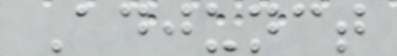Adjunct
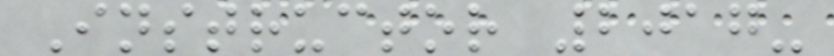Instructor 2017-
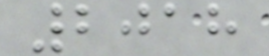2018
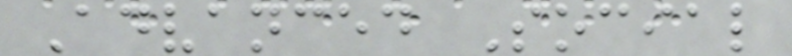Advanced Social
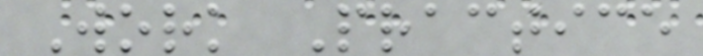Work Practice
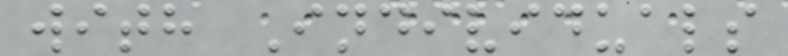with Individuals
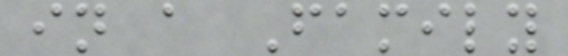in a Family
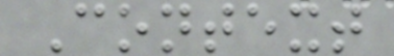Context
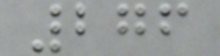276
